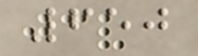650
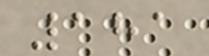181
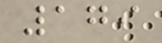179
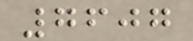7607
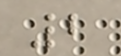2
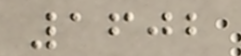1602
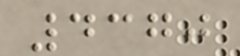4370
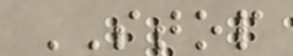STOP
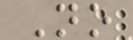No
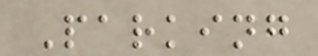Parking
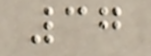37
